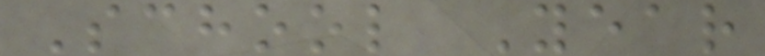School Year
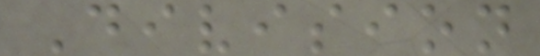Division
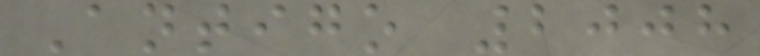Antigo 2008
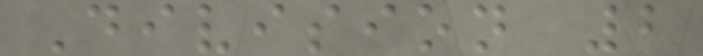Division 2
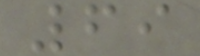69
